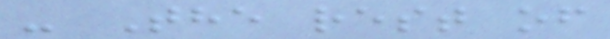- The rest of
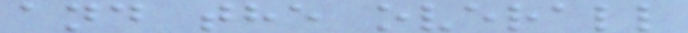and the overall
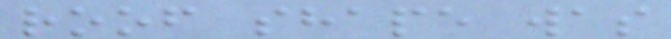roof shape was
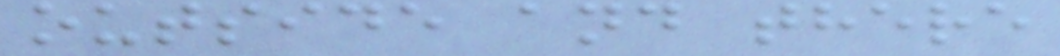outside and there
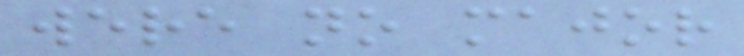were no major
